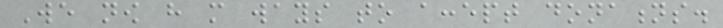We now have more ways to accept donations.
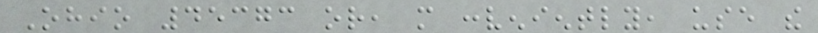Ohio 45373 or, more conveniently, use the
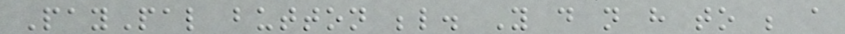PayPal button below. You do not have to be a
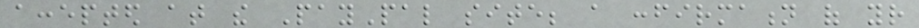accepted at the PayPal site; a confirmation of your
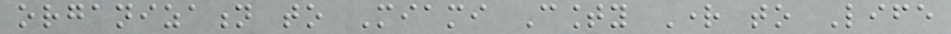organization to Miami County Right to Life
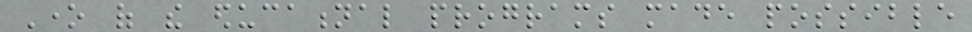One of the educational programs made possible
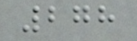278
